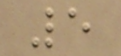5
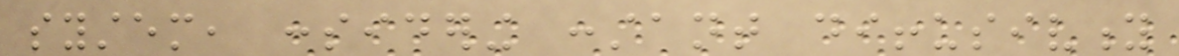system, considering constant diffusivity
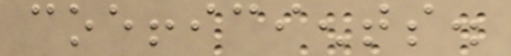coefficients.
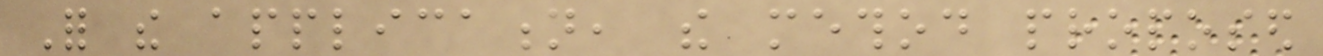For the application, the method proposed
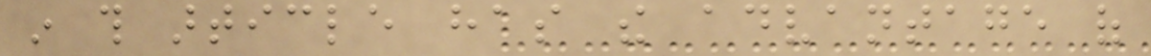in this article has the advantage of
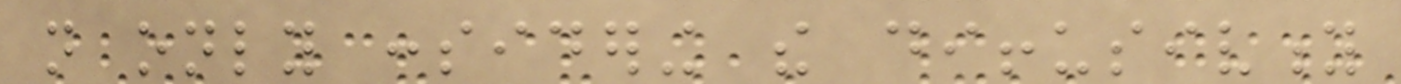not only considering the diffusivity
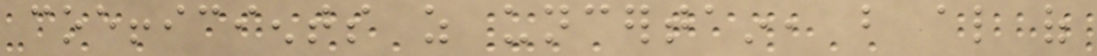coefficients as uncertain, but also of
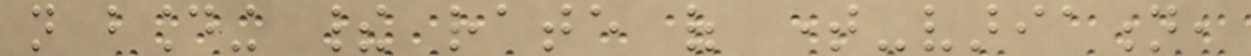not bounding their rate of time-variation,
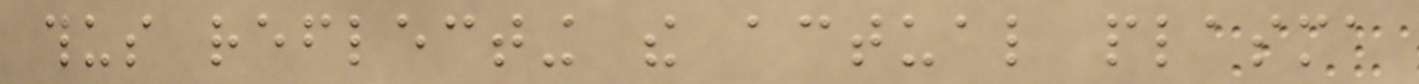thus reflecting the actual plasma
